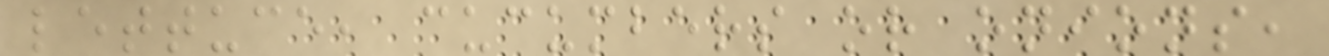lettuce, cucumbers or onions,
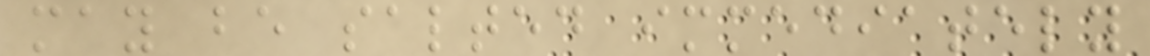may be salted immediately
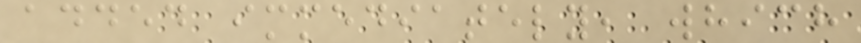added immediately, which
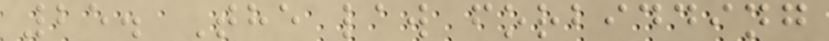25. The law forbidding
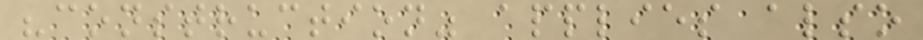"construction" applies also
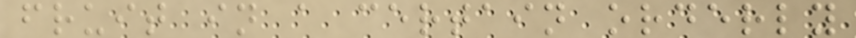fruit in a certain orderly
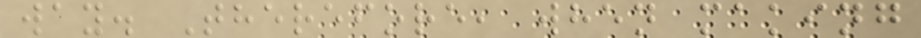way. Therefore, when making
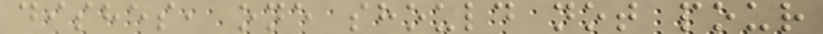dishes, one should not pour
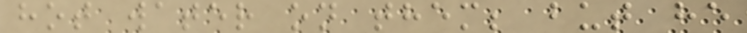hot water on them; but he
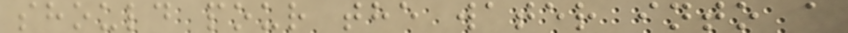should pour the water into a
